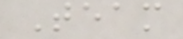Team
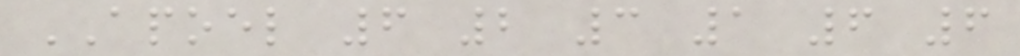APOEL 6 2 3 1 6 6
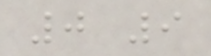0 9
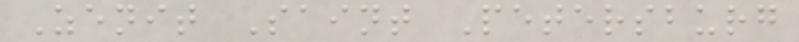Zenit Saint Petersburg
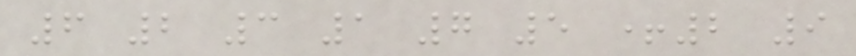6 2 3 1 7 5 +2 9
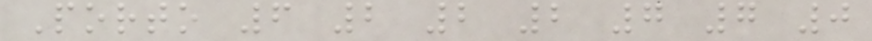Porto 6 2 2 2 7 7 0
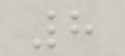8
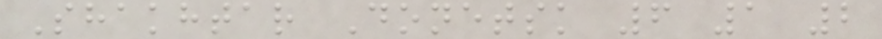Shakhtar Donetsk 6 1 2
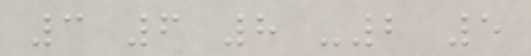3 6 8 -2 5
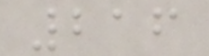216
